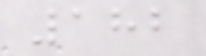182
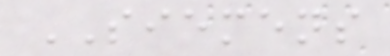SIEMENS
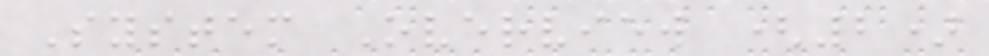System Overview (2)
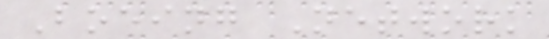Boeing Network
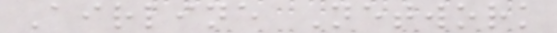Airline Network
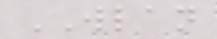WLAN
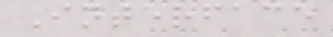Interface
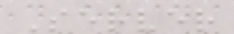Server
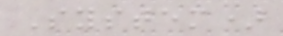System)
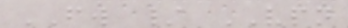FW / VPN
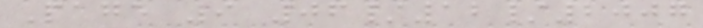Page 9 06/12/2007
